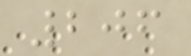206
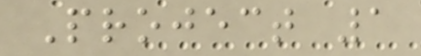Project 1
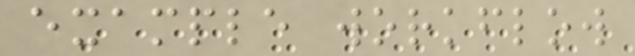example workflow
